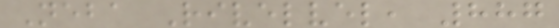Neba Rivelvel, 887
